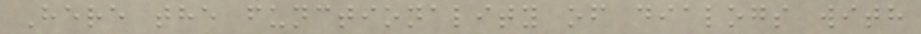Here the functionality of dialogs with
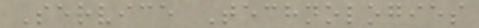Service Technologies
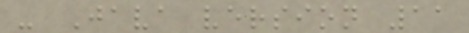- Java version 11
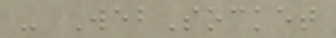- WebSocket
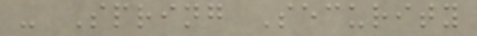- Spring Security
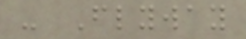- Flyway
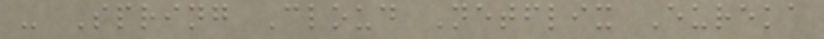- Spring Cloud Netflix Eureka
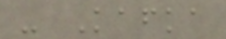- Kafka
